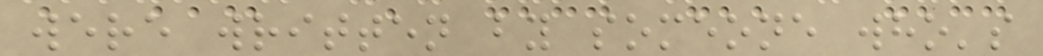were written by someone who's
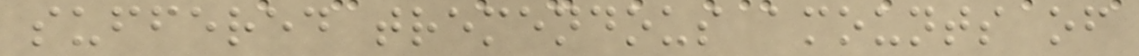suffered tremendous amounts of
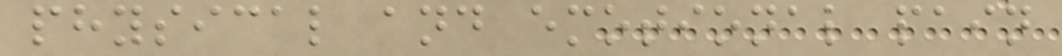physical and emotional pain
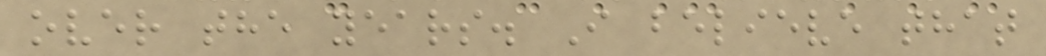over the years. I believe that
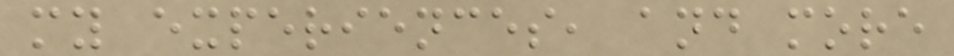my experiences, and more
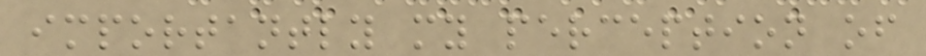importantly my perception of
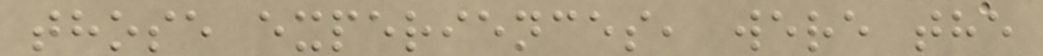those experiences, were the
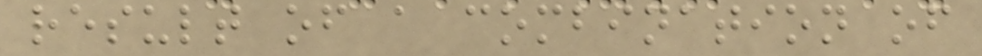result of a combination of
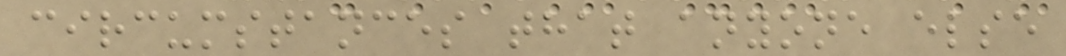circumstances that anyone else
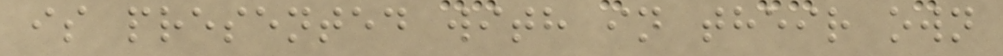is presented with in their own
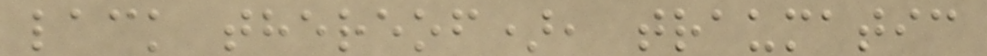lack thereof), traumatic
